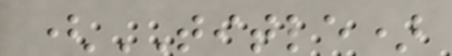(TITLE)
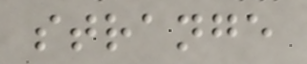strange
